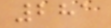281
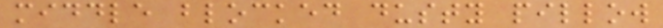middle blocked dusty pillow
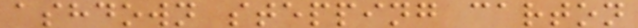ashdown stepping carton
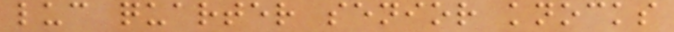luc quarter senior knocks
